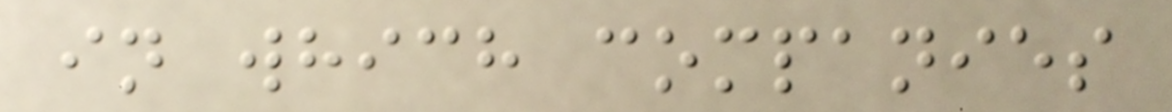in which companies
